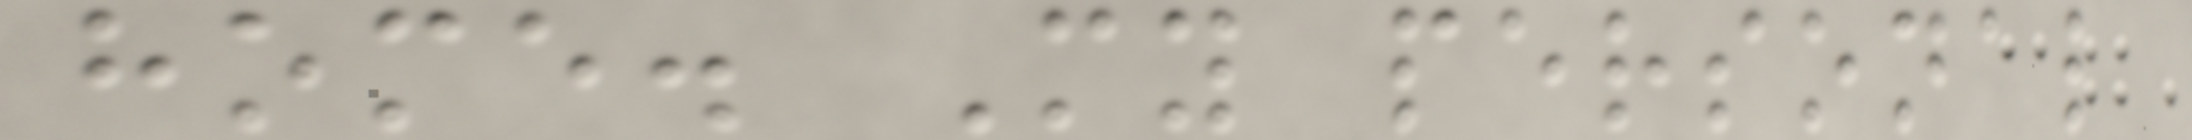home. My personal
